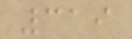319
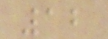12
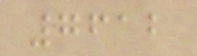7612
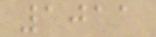1011
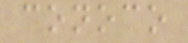conoco
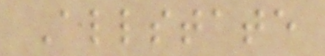Allstate
